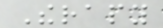Therapy
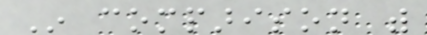In comparison with
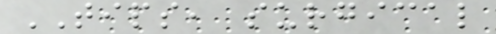TIPS, surgical
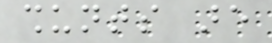shunts are
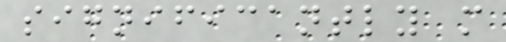significantly more
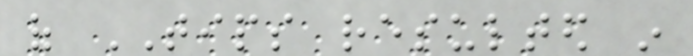of TIPS resulted in
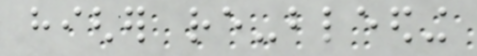higher re-bleeding
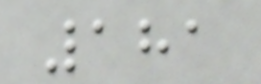181
